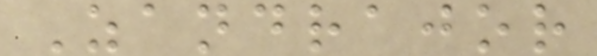Zandrajor
